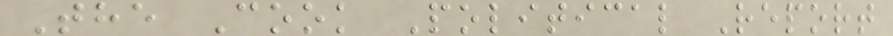The Cook Political Report
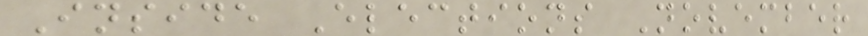Inside Elections November
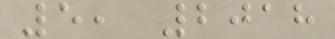5, 2018
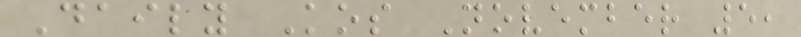Daily Kos November 5,
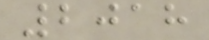2018
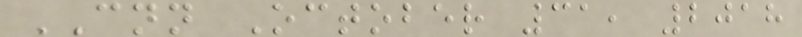CNN October 31, 2018
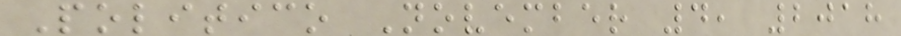Politico November 4, 2018
